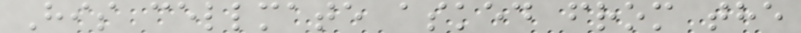His cellmate asked from the
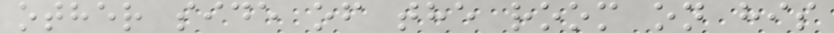other side of the room on his
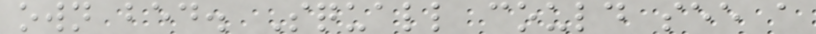own bed. Squall could see a
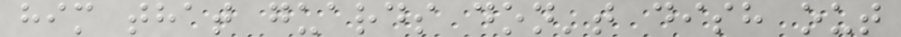him that guards don't dish out
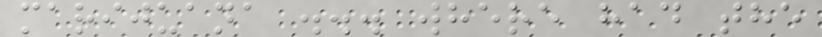marijuana ... where had the
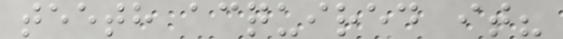teeth acquired it?
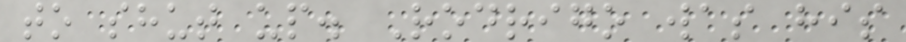to shut up. Rodrigo was his
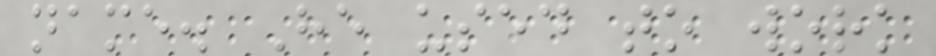name. He used to work
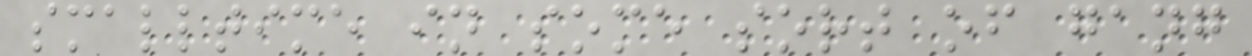smalltime in some sort of gang
